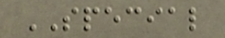SPECIAL
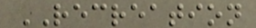RECREATION
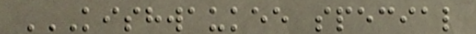KISHWAUKEE SPECIAL
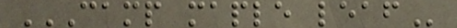CAMP MAPLE LEAF
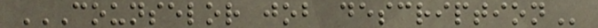COUNSELOR JOB DESCRIPTION
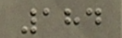184
